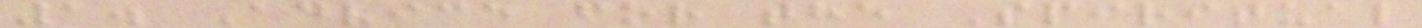1. Advice for the Spiritual
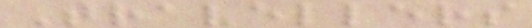Travellers
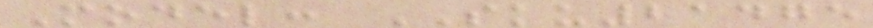Model: SKU21475
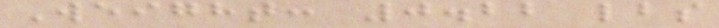Weight: 0.22 lbs
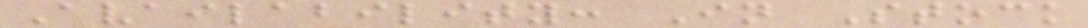Availability: In Stock
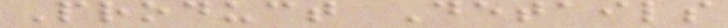Product Details
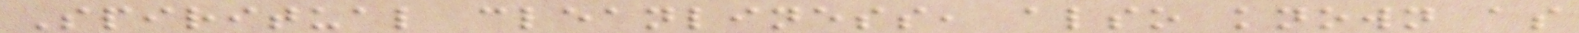Spiritual cleanliness, also known as
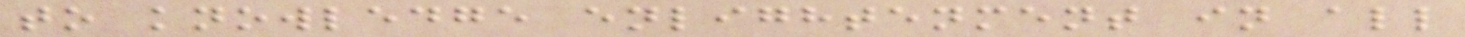to knowledge enlightenment in all
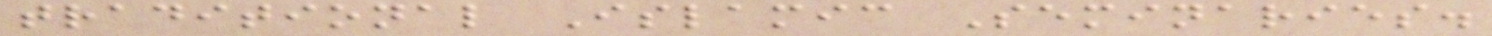traditional Islamic Seminaries.
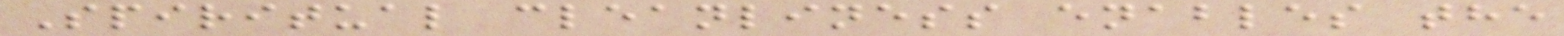Spiritual cleanliness enables the
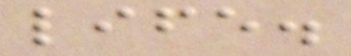life.
